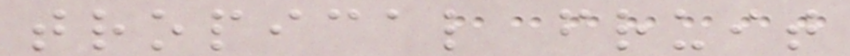tropical fruit
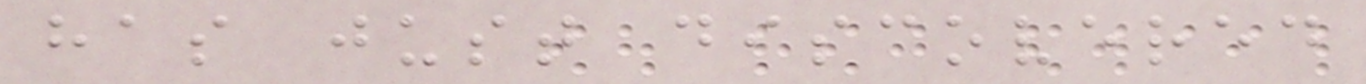has just discovered
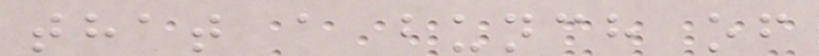that a bunch of
